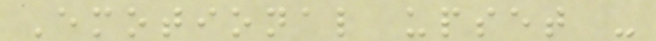Emotional upset -
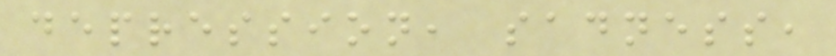depression, sadness,
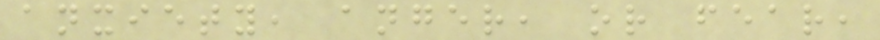anxiety, anger, or fear,
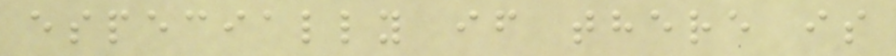especially if there is
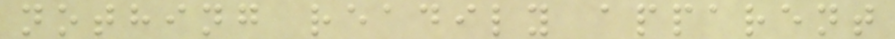nothing readily apparent
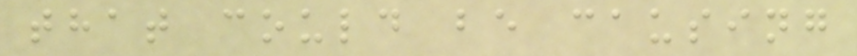that could be causing
